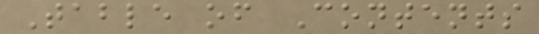Table of Contents
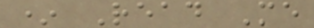* Read Me
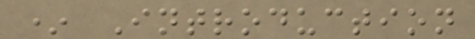* Introduction
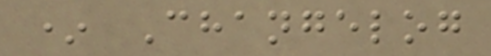* Changelog
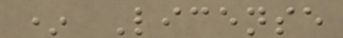* License
